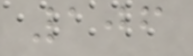106
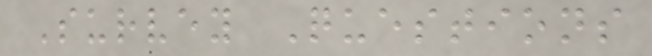Survey Questions
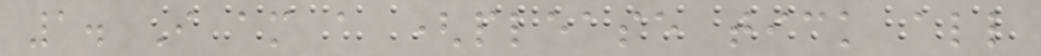1. I am a (please tick all
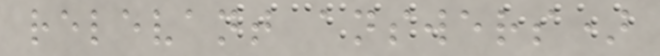relevant answers)
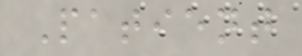Patient
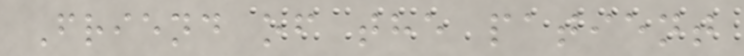Friend of the patient
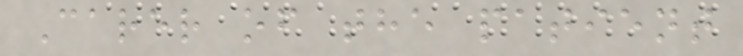Carer of the patient
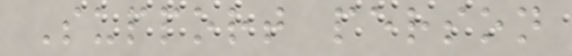Support person
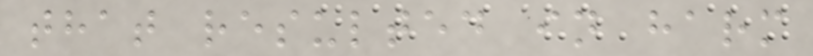that resulted in harm
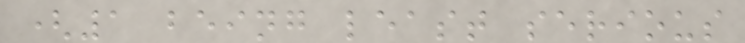(1 being least serious
